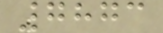7873
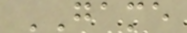GAME
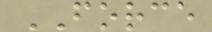FORCE
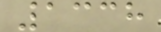1338
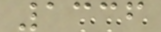1336
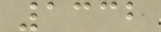1332
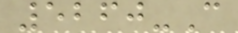5260-C
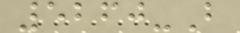5260-B
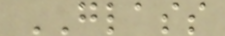GLASS
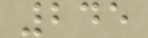245
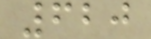620
